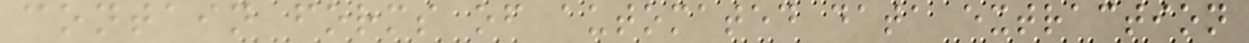contain forms of automated data extraction
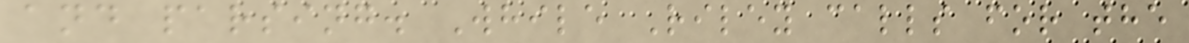and parsing. While Riley calls for the
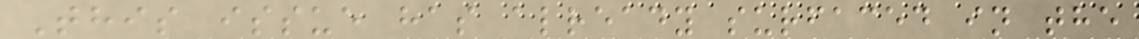This issue has already surfaced in the
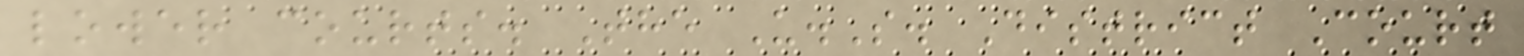lower courts. The U.S. District Court
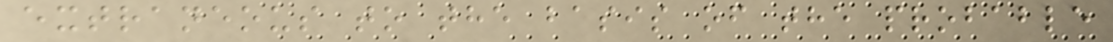extraneous to the basis of the probable
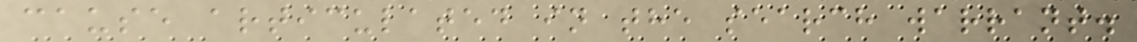cause articulated in the search warrant.
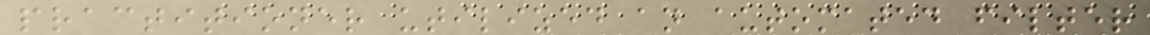practitioner utilized an automated filter
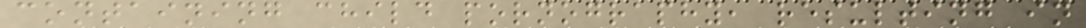containing child pornography, resulting in
